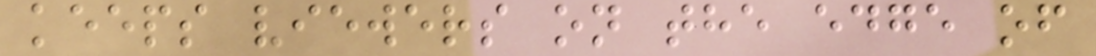keeps viewers on the edge of
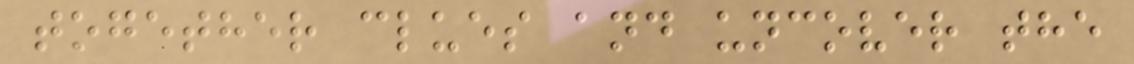together clues and uncover the
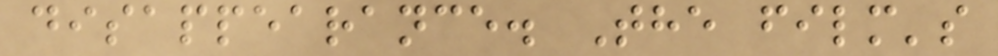disappearance. The film's
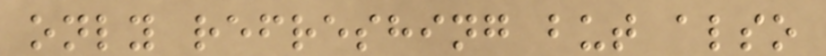only refreshing but also
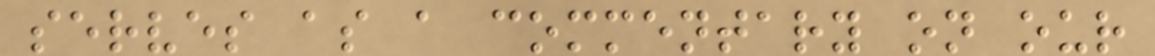serves as a commentary on our
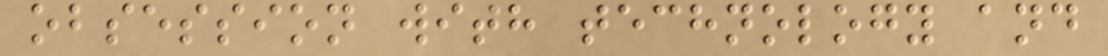obsession with technology and
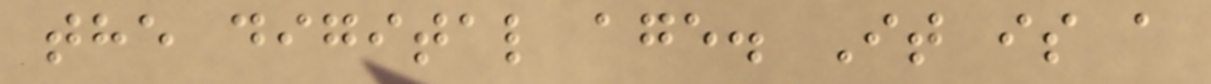the digital age. It is a
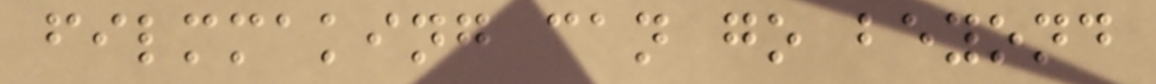filmmaking can go beyond
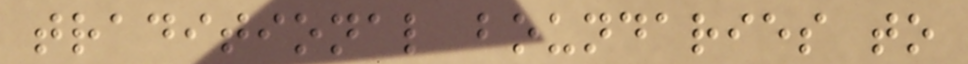traditional boundaries to
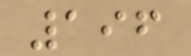196
